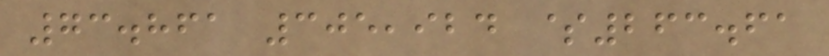73.861 305,924 $263.61
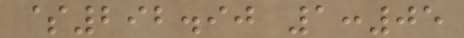$292.90 1:05
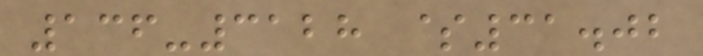136-3128 $31.02
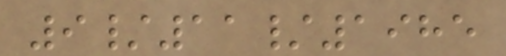9/11/1985
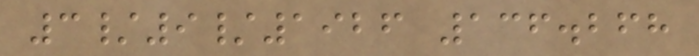3/9/1926 136.268
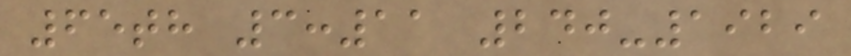65th 3:11 240-1929
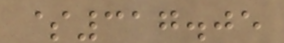$317.05
